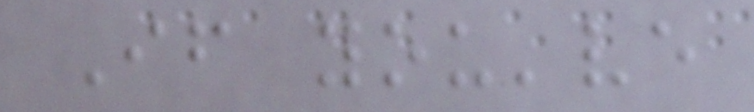If you've
